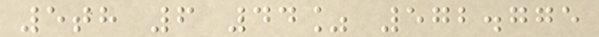5th 6 44% 572.775
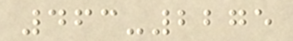463-2275
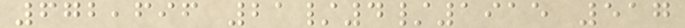672,696 21/4/1915 517
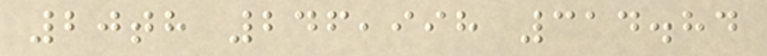20th 246,998 314.84
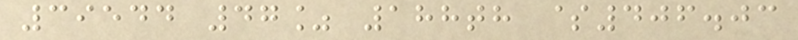39544 47% 188th $406.03
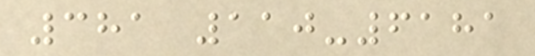381 110-6181
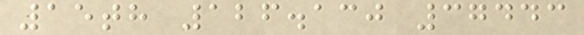15th 126.130 37443
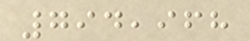794,968
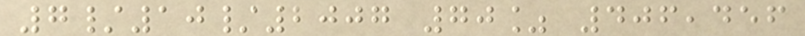7/10/2007 70% 406,456
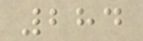284
